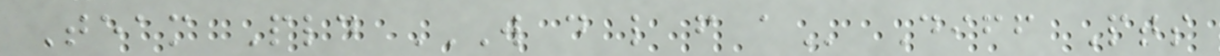Team Pld W D L F A Diff Pts
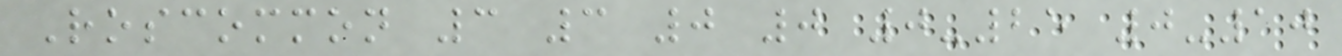Roscommon 3 3 0 0 0-25 0-10
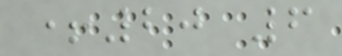+20 6
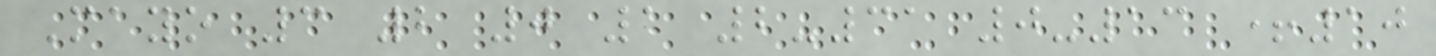Mayo 3 2 0 1 2-31 0-13 +10
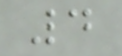4
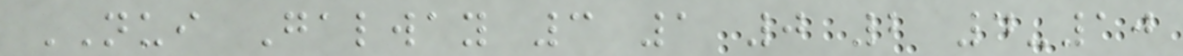NUI Galway 3 1 0 2 4-10
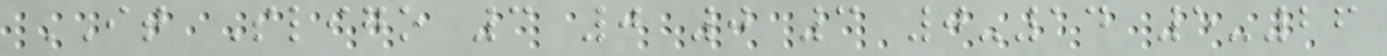IT Sligo 3 0 0 3 0-14 5-26
